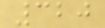320
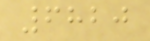6820
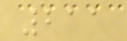211
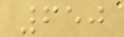650
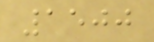1500
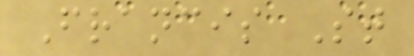Francis St
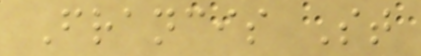Francis St
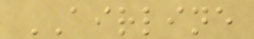AIRLINE
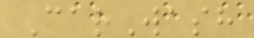CarWash
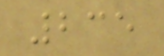235
